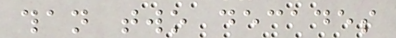than two decades
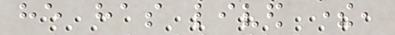he has lived there,
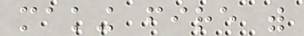making fire with
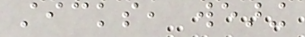sticks, wearing
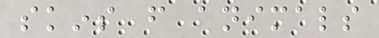skins from animals
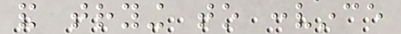and trying to convince
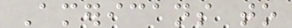Americans to
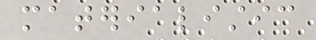materialistic
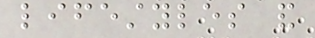lifestyles and
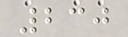230
